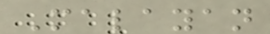Malayan
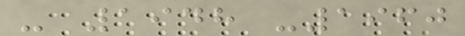- 1948 -1960
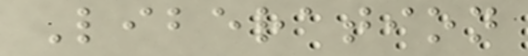Liberation
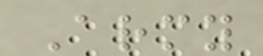Army
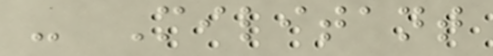- Militant
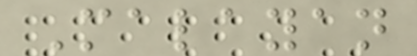Malayan
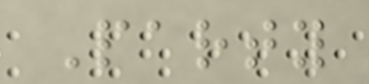Party
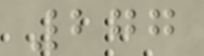277
